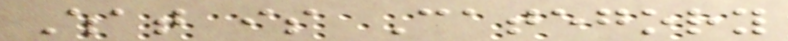What is Category
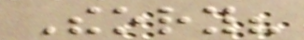Theory?
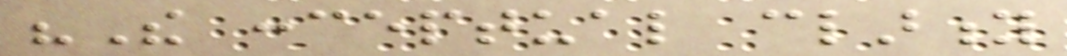"The conceptual clarity
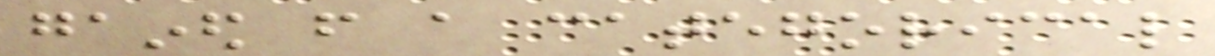gained from a categorical
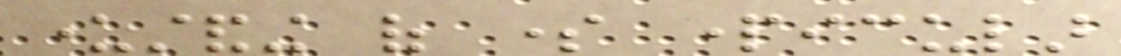understanding of some particular
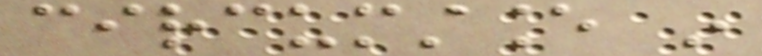circumstance in
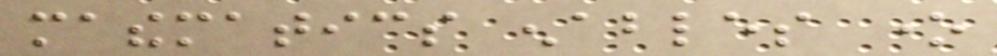mathematics enables one
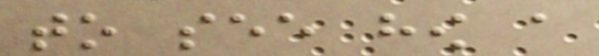to see how a
